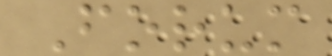Forum
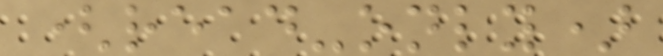(read-only)
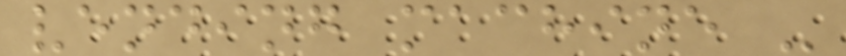vending machine -
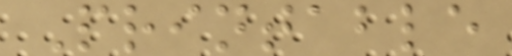Printable
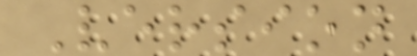Version
